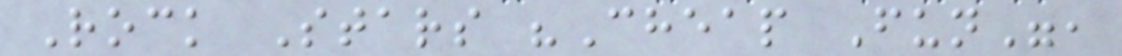Rock Stars "Cheap Fun",
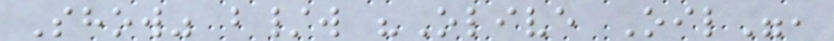Show" b/w "Olive Oil",
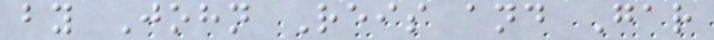by John Reis and Gar
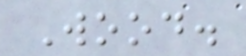Wood.
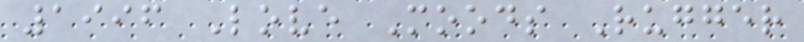1996 Love Moods Rugger
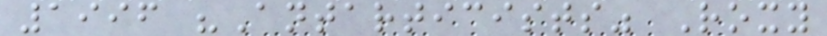1996 "Antarticists" Roxy
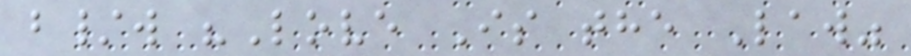b/w "Love Is the Law"
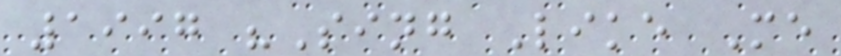1997 "Sing Like Me
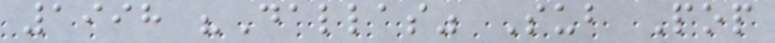1998 "Dallas" Sub Pop
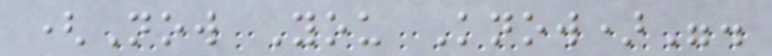(Now You Know)".
